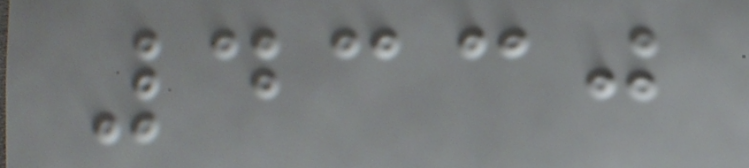4330
